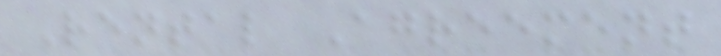Rental Agreement
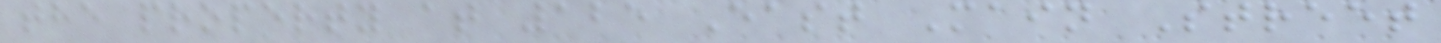the property at 125 East Main Street
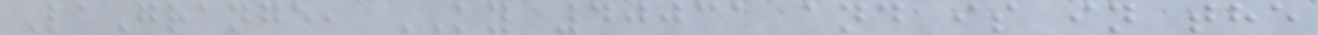LaGrange, KY 40031 and is in the
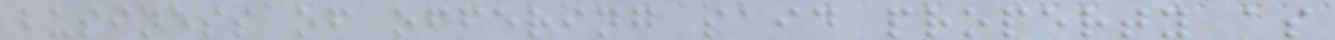business of offering said property as
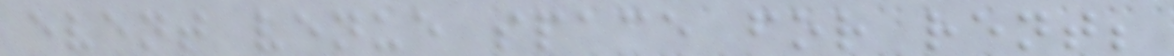event venue space for rent;
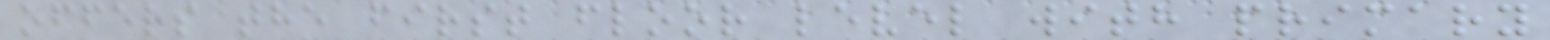offers the first floor level with primary
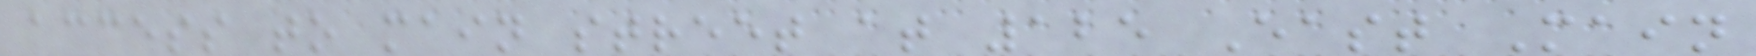access to main street at 125 East Main
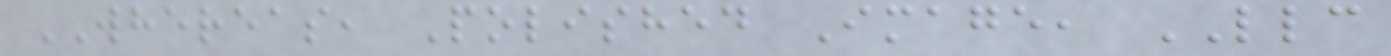WHEREAS, Polished Image, LLC
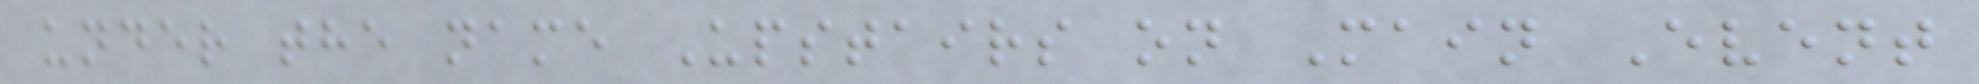under the name Upstairs on Main Event
